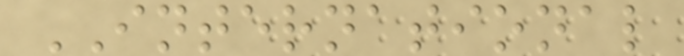INTERNATIONAL
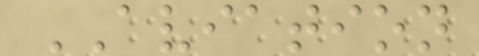AVIATION
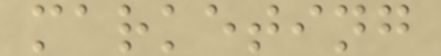marketing
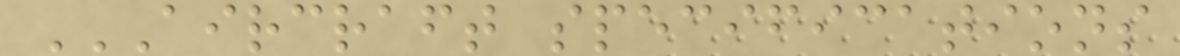AIRCRAFT SPECIFICATIONS
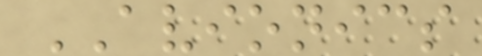AVIONICS
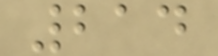214
